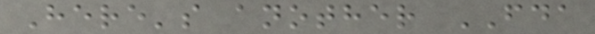Here's another FDA
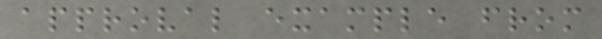approval example from
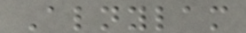Alnylam
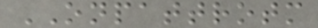ONPATTROTM
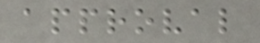approval
